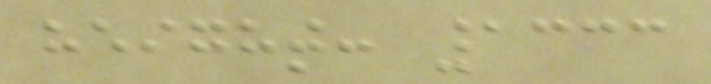height: 1333
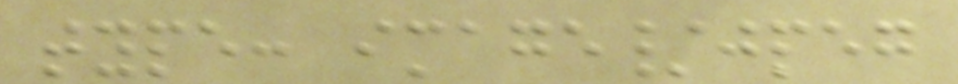type: image/jpeg
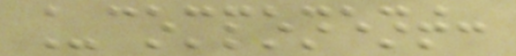_component:
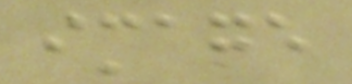image
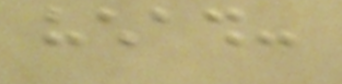head:
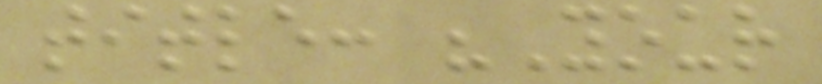title: "Your
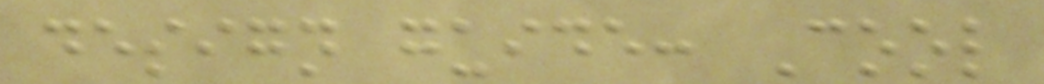design guide: Cool
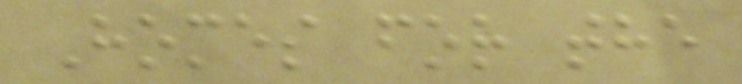Homes for the
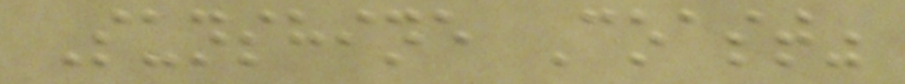Sunshine Coast"
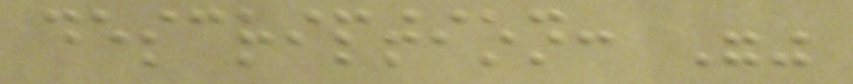description: ""
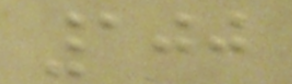100
